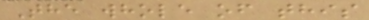The whole of this
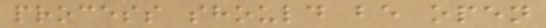process should be open
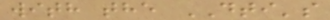with the DTI's
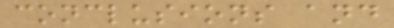conclusions and
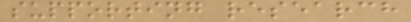supporting research
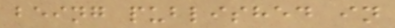being published in
